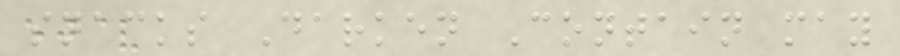snacks Darken Contain may
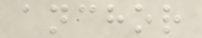anchor
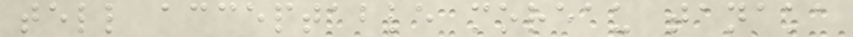tell acceptable moreau tanaka
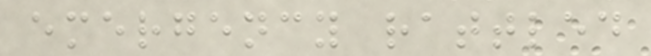emergency rattled
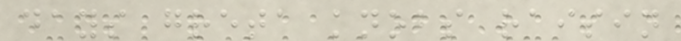days greta knobs raisin
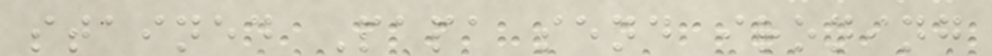stained Papa send ironing
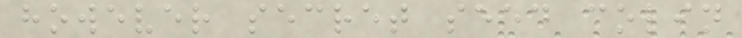however secret seed colin
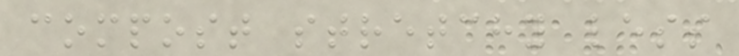compost stretchy less
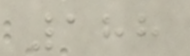188
